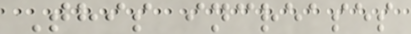This increases
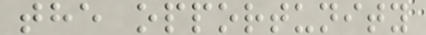the opportunity
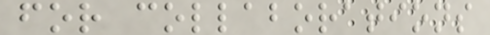for collaborations
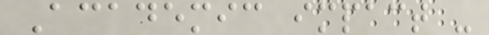Academic impact -
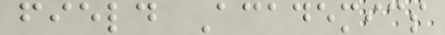field Academics
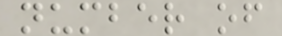number of
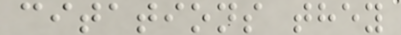citations they
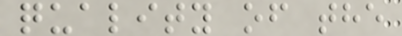quality of the
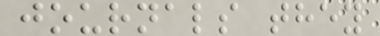journals they
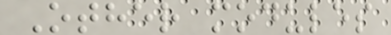Other modules
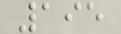195
